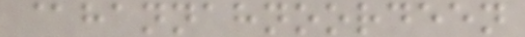@hannahnoordeen
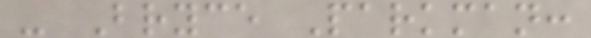- Bryce Parkman:
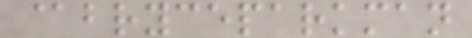@bryceparkman
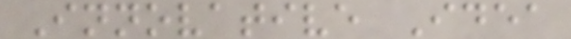Innovative Idea
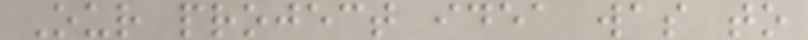Our project idea was to
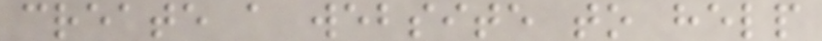create a website to help
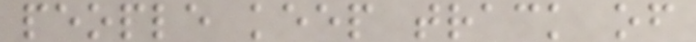people keep track of
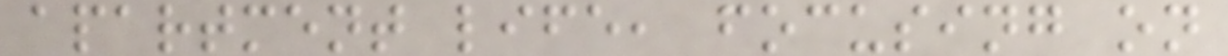apartment life, focusing on
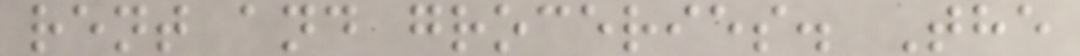rent and groceries. The
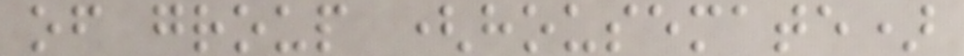of group (housemate)
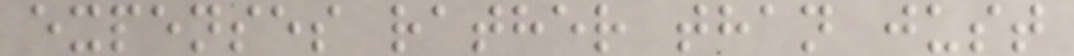expenses rather than just
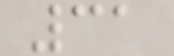31
